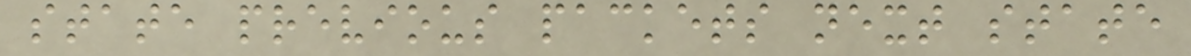state previous packets next state
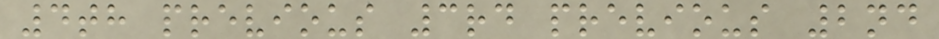4th previous 3rd previous 2nd
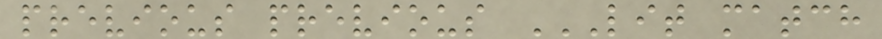previous previous LIT MATCH
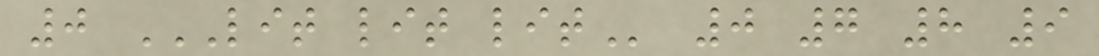0 LIT LIT LIT 0 7 8 9
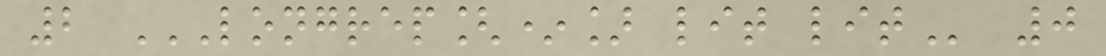2 LONGREP[*] LIT LIT 0
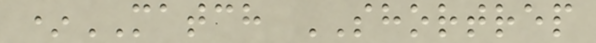*MATCH SHORTREP
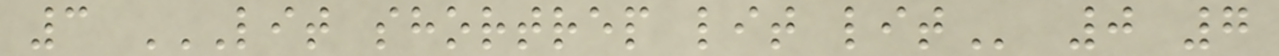3 LIT SHORTREP LIT LIT 0 7
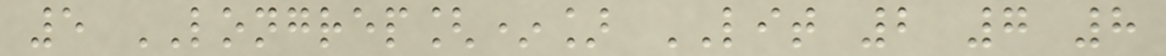5 LONGREP[*] LIT 2 7 8
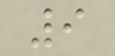9
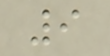9
